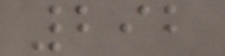292
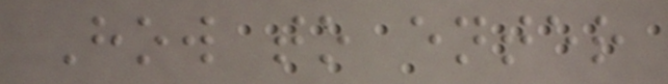How to enter
